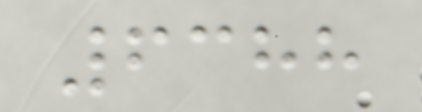6388
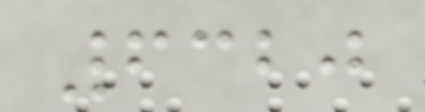6320
